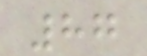87
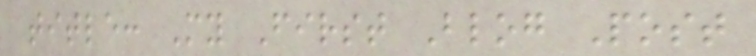title: My First Blog Post
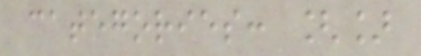categories: []
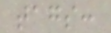tags:
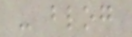- blog
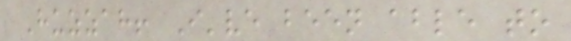Huzzah! I've been able to
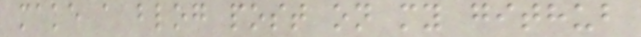make a blog post on my github
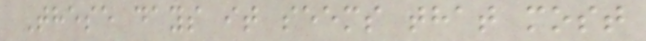These days it seems that most
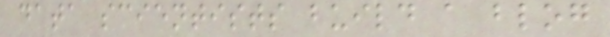data scientists build a blog
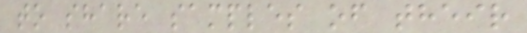to share samples of their
